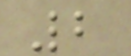2
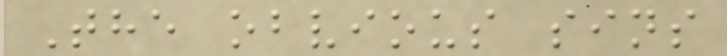The obvious sins
